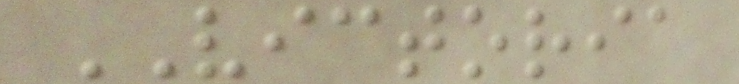VICTORIA
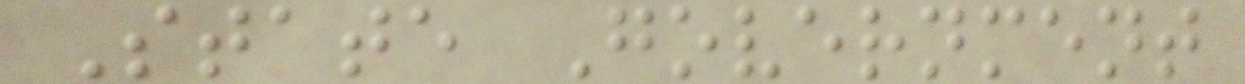State Government
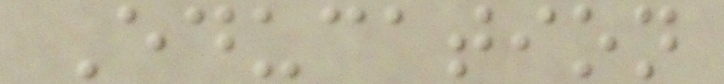Education
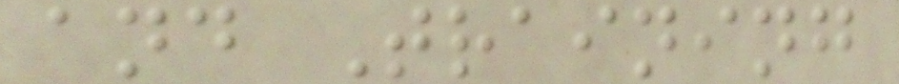and Training
